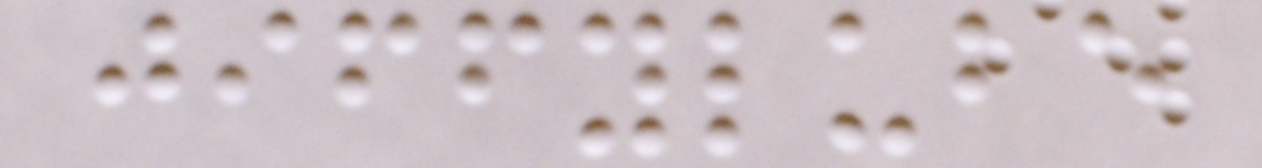jiffylube
